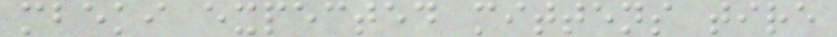mbeki expected mittens tire
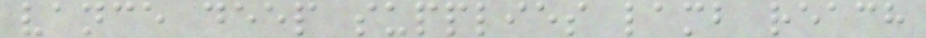vance deep supplies lamb reach
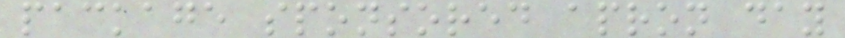package sponsored apron day
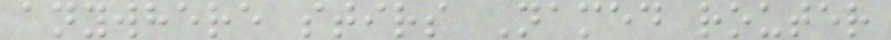anywhere stirs Named router
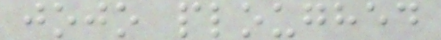jojo ploughed
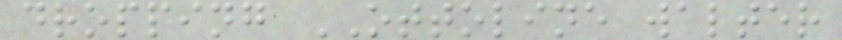dropping OTTOLINE walter
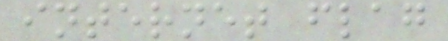internet flag
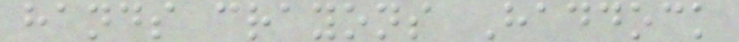hands crayons Haddock
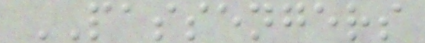PASSENGERS
